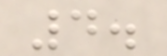4.
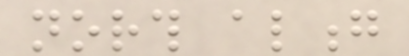north along
